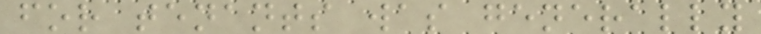for tenants was generally
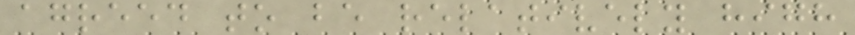agreed to be relatively high
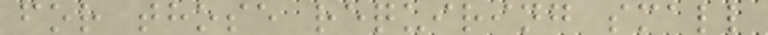for those requiring small
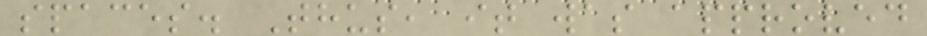spaces. Thus, it was approved
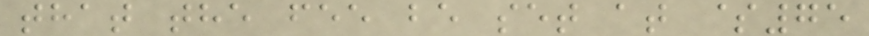that the fee be set at $75
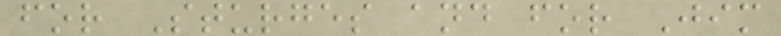for Sturges and for Jim
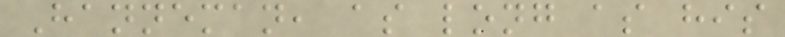Hanneman, as long as his
